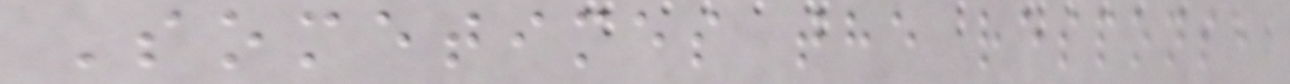Sometimes the response
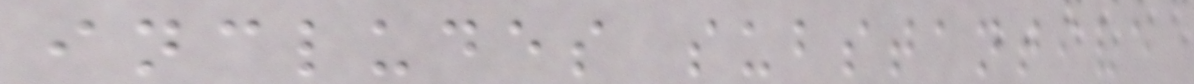includes substantive
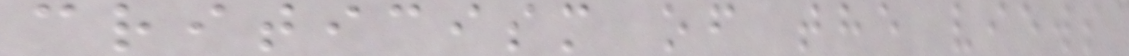criticism of the views
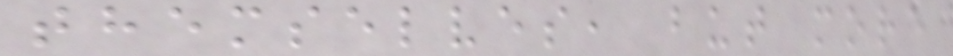themselves, but more
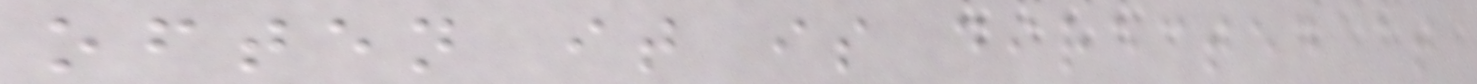often it is directed at
